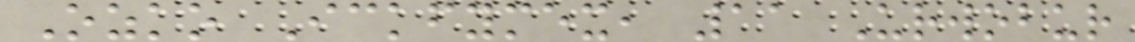Ozko Ickfymex, 11 Urwobur
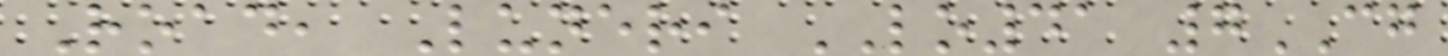Road, Luneri LO41 7CG
